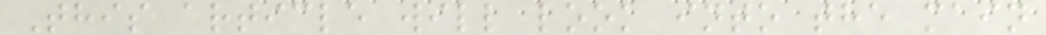This article will look into the main
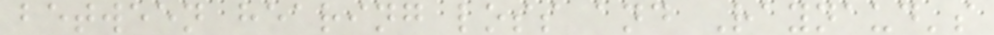between hearing loss and Raynaud's
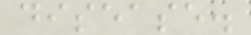disease.
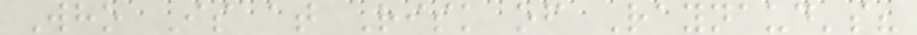Who Is at Risk of Raynaud's?
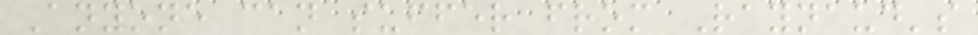Anyone can suffer from Raynaud's
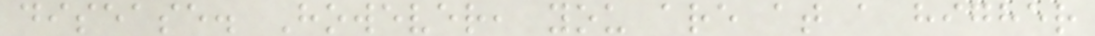disease. However, you are at a higher
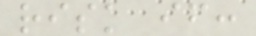risk if:
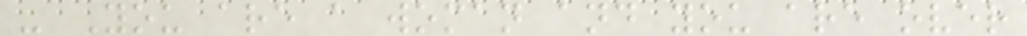- You are a woman and you are over
